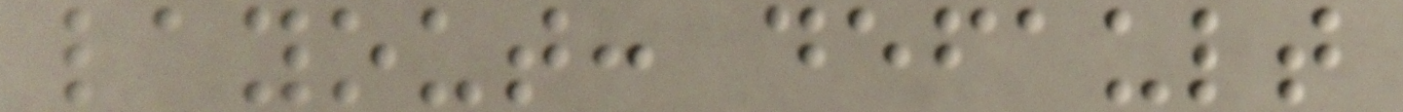layout: default
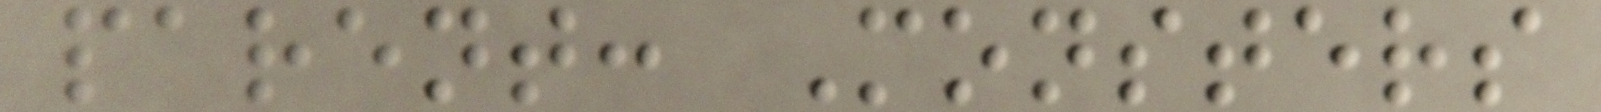parent: Monsters
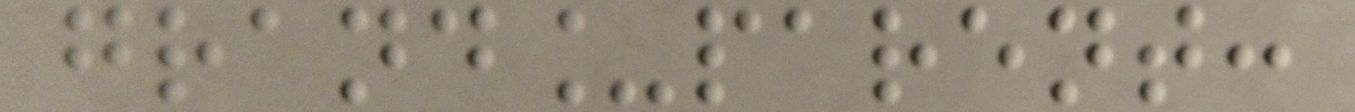grand_parent:
